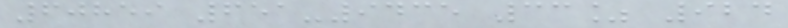60859 651-9435 33% 924
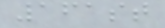161st
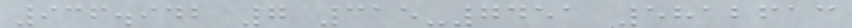936.942 7 315-7451 5812613
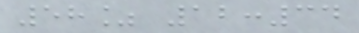58% 12:34
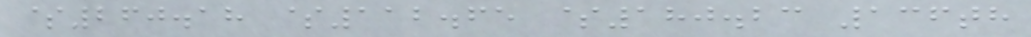$260.18 $112.65 $180.23 136th
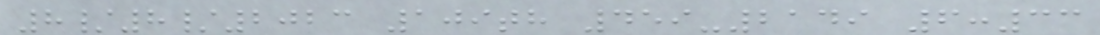8/8/2023 109th 459-2149 6:33
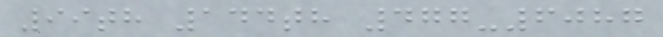99th 144th 477-6087
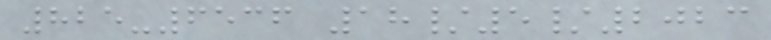825-6536 18/5/2023
